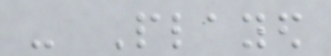- Played
